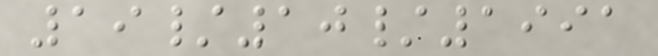19/10/1991
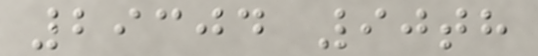29304 90th
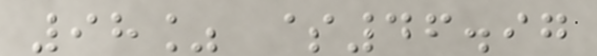98% $46.97
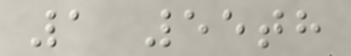1 55th
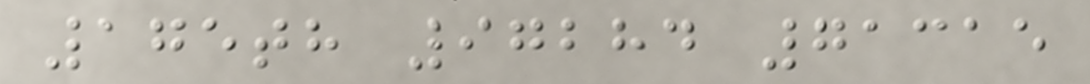175th 97284 71315
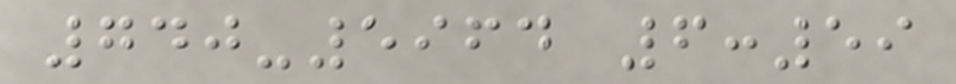740-5964 6:59
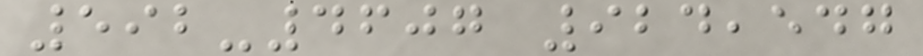592-4607 924,547
